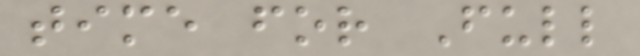time for Full
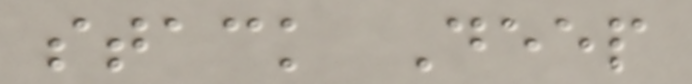stack Deep
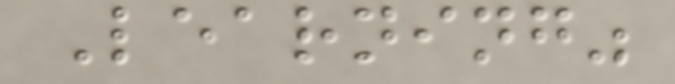Learning"
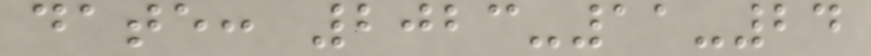date: 2023-11-24
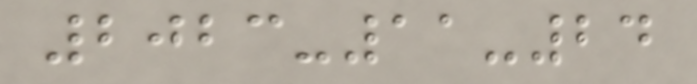2023-11-24
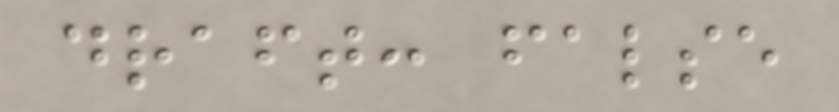draft: false
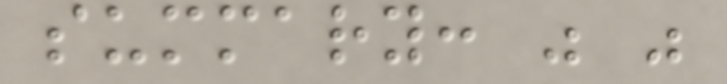summary: " "
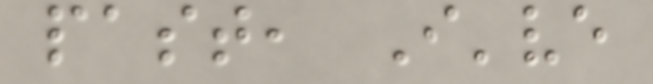past, I've
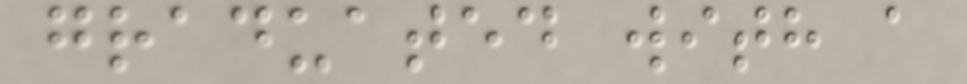graduated with a
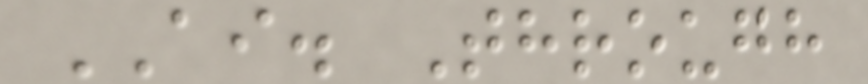AI. Through
